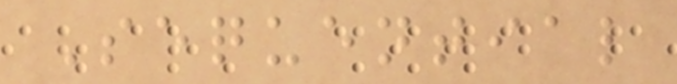Sequential
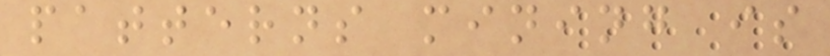patterns mining is
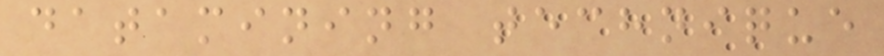datamining technique
